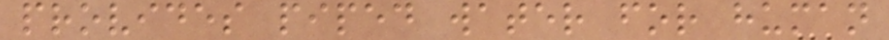provides piped water for human
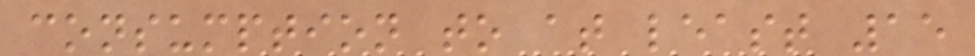consumption to at least 15
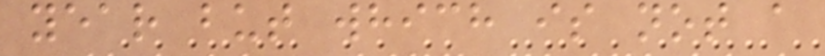year but which is not a
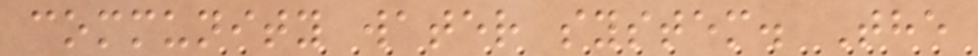community water system. The
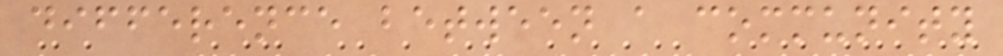difference between a community
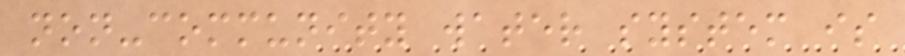non-community water system is
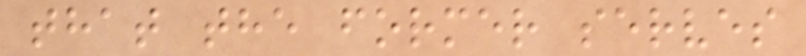that the former serves
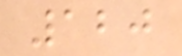120
